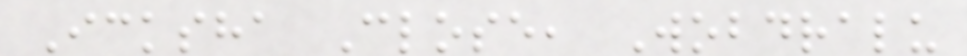Icksha Close, Wobdralu
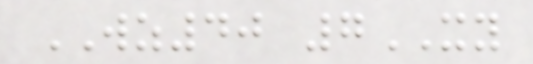WZ40 7XY
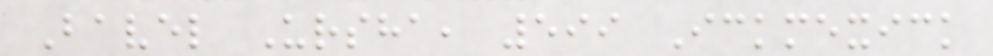Bavel Ursha, 599 Ickmexick
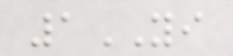1YI
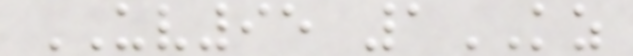UV95 1KZ
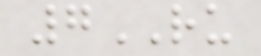7RU
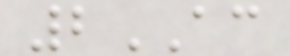2AC
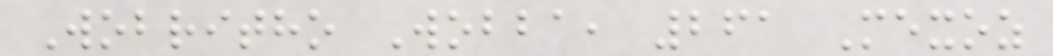Wobritho Wobba, 261 Mexoz
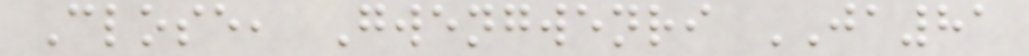Close, Gwengwenri JA81
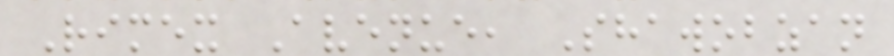Rimex Avenue, Shawobzan
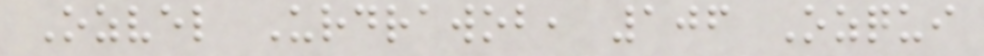Ozvel Urdrawob, 106 Ozqui
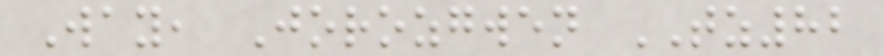Way, Jorozgwen TZ82
